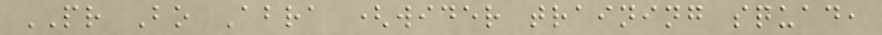PR Bo Abra (wider training squad,
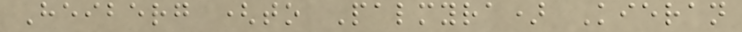Heiberg (to Palmyra) Kieran
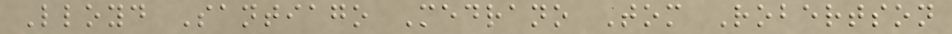Lloyd Santiago Medrano Tom Robertson
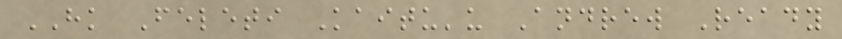HK Feleti Kaitu'u Andrew Ready
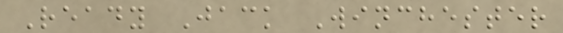Ready Jack Winchester
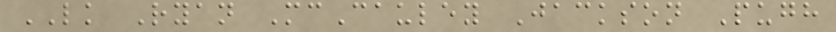LK Ryan McCauley Jackson Pugh
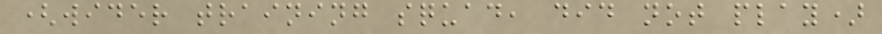(wider training squad, did not play)
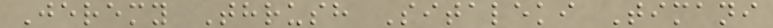Jeremy Thrush Sitaleki Timani
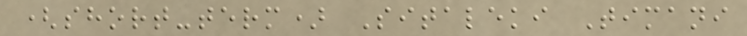(short-term) Sitaleki Timani
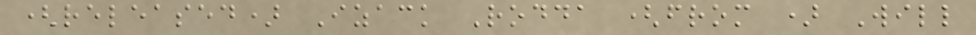(released) Izack Rodda (from ) Will
